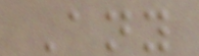Any
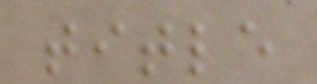title
